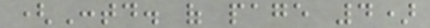(Contd. of page 4)
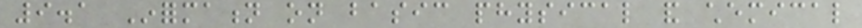9.1 Information on basic physical and chemical
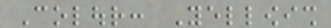Colour: Yellowish
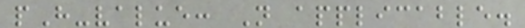pH-value: Not applicable.
